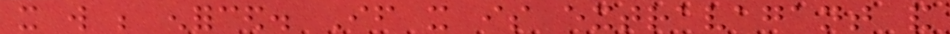it will be enforced. If it is extravagant and
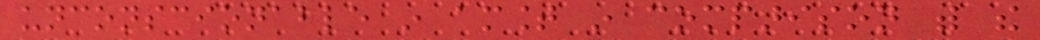unconscionable in amount in comparison with the
